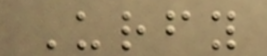Urfy
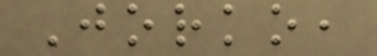Jorko,
